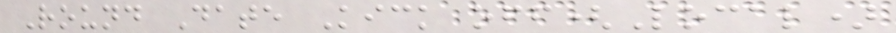Round Date Kick off(Local)
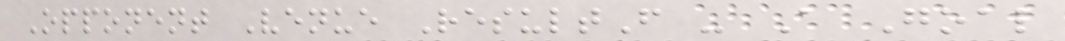Opponent Venue ResultF - A Goal
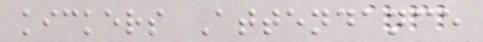kickers Attendance
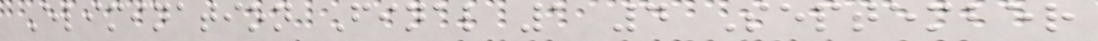Elimination Final 1 4 September
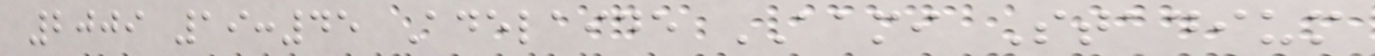2009 19:45 Adelaide AAMI Stadium
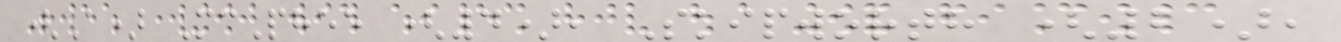(A) McPhee (4), Skipworth (2),
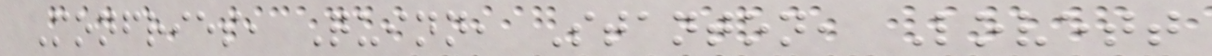Monfries, Quinn, Stanton, Lovett
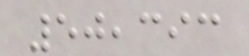50,393
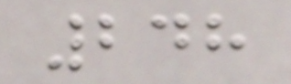248
